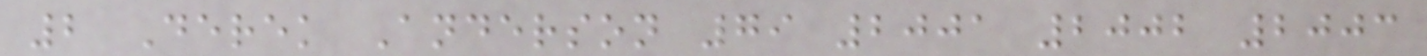2 Derek Anderson 79 2001 2002 2003
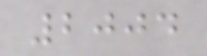2004
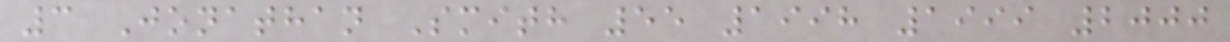3 Jonathan Smith 55 1998 1999 2000
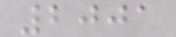2001
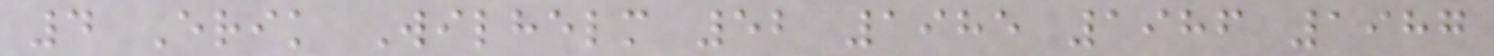4 Erik Wilhelm 52 1985 1986 1987
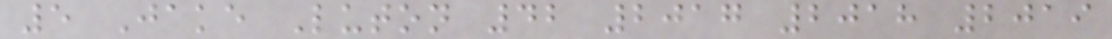5 Jake Luton 42 2017 2018 2019
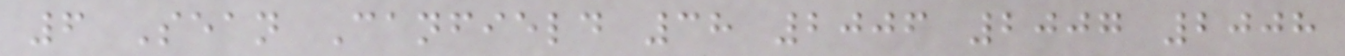6 Sean Canfield 38 2006 2007 2008
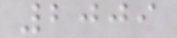2009
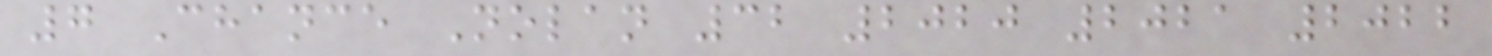7 Chance Nolan 32 2020 2021 2022
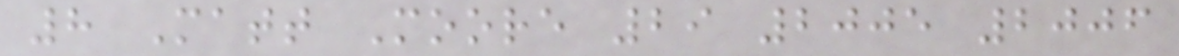8 Matt Moore 29 2005 2006
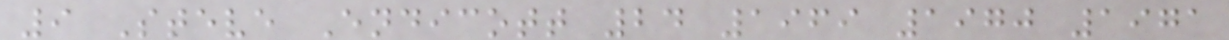9 Steve Endicott 24 1969 1970 1971
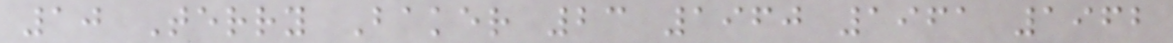10 Terry Baker 23 1960 1961 1962
